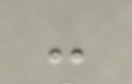-
